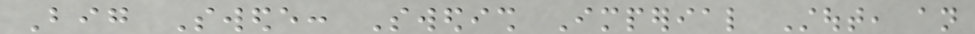Big Swede: Swedish Imperial Stout, an
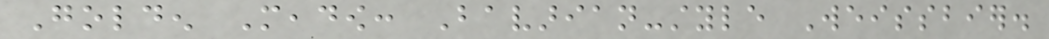Golden Meadow: Bavarian-style Weissbier.
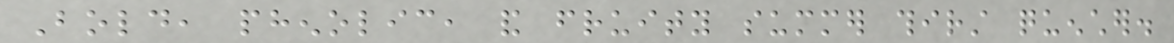Bold, phenolic, and fruity summer thirst quencher.
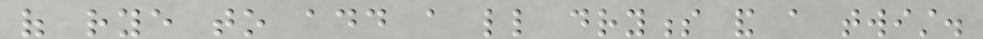of rye to add a little dryness and a twist.
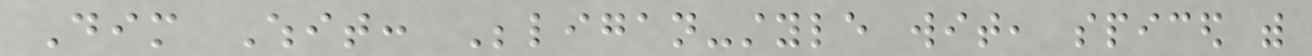Dim Whit: Beligan-style wit, spiced with
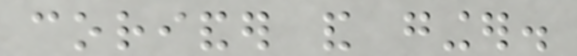coriander and ginger.
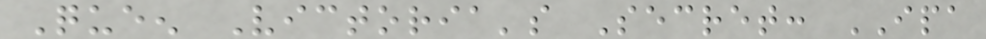Queen Victoria's Secret: IPA
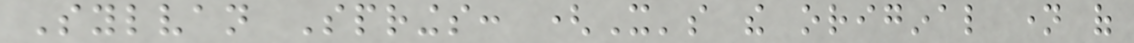Sylvan Springs: (It's the original name of
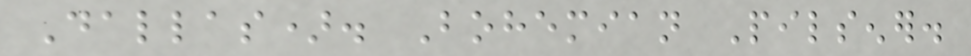Dallas). Bohemian Pilsener.
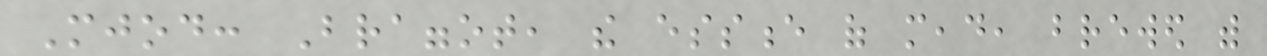Mjod: Braggot, the essence of mead, brewed with
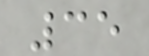35
